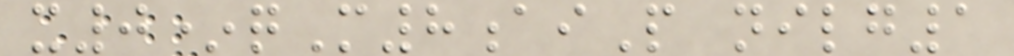x0*qM8aiP nilg1
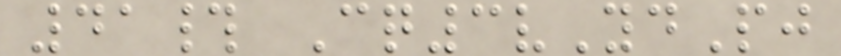41# Cq3vYdPj
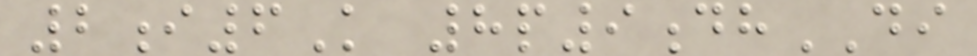2i6K 8p9dhDI
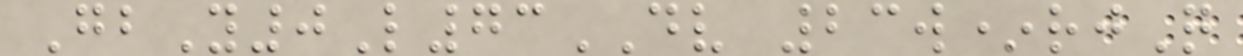GbY0L73DV 23w*rjQ
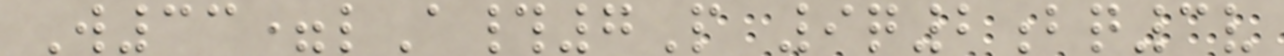W33=lA#7P 9q2bq3v
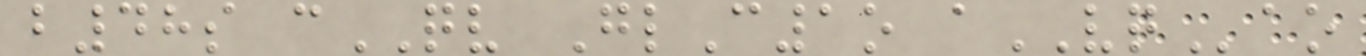b48s cQV GlC1o aVQao
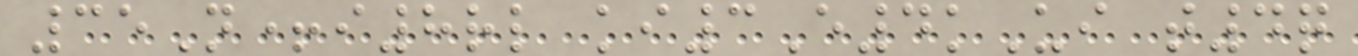35N+i8rl ki3E4kUi t4q
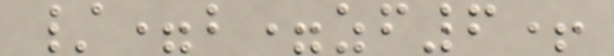/=b=zf6+
